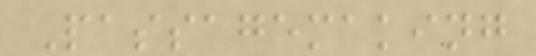Passagemaking
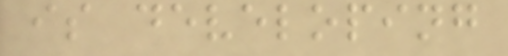is developing
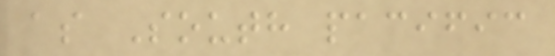as South pacific
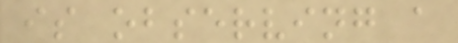is observing a
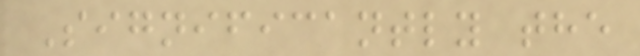Significantly the
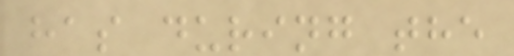has during the
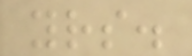yrs.
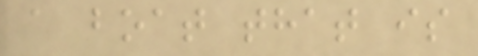a boat that is
